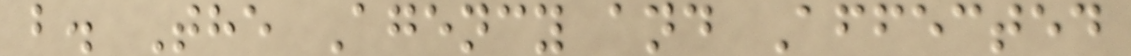b. The Agency and Affected
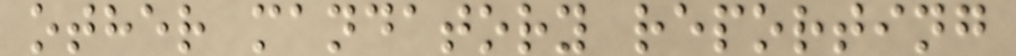other mandatory reporting
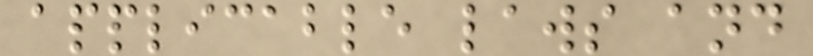applicable laws and
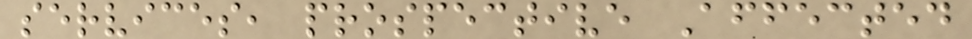services, prospective Affected
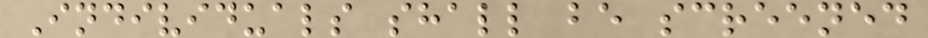Individuals shall be screened
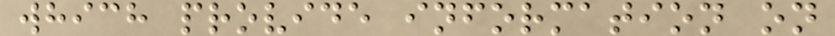which provide information on
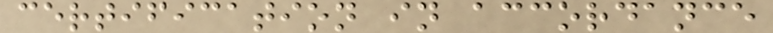certification in accordance
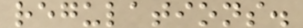regulations.
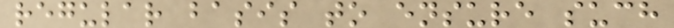regular basis to ensure such
